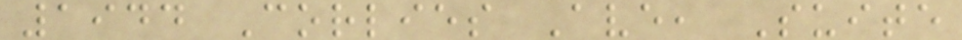1944 Corlies Ave, Suite
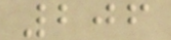206
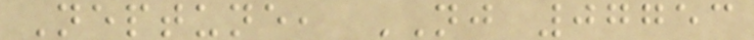Neptune, NJ 07753
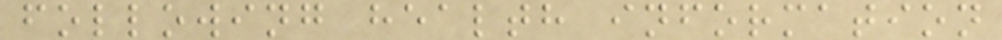following health information
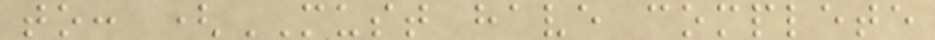to: (MUST have complete
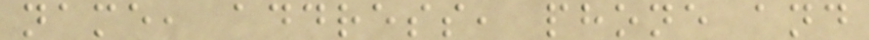name, address, phone and
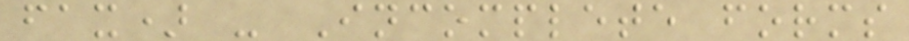fax) - Incomplete forms
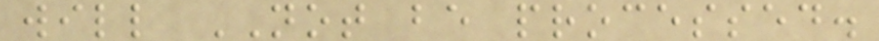will NOT be processed.
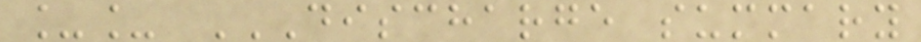__ DISCHARGE SUMMARY
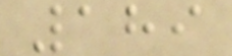189
